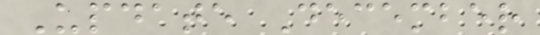Update December
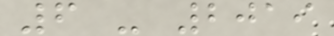6 - 2019
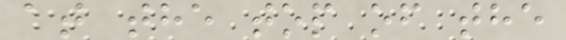at the top of the
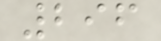296
